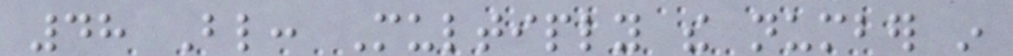48 Blind: Multiply the number in
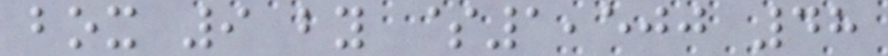box 9 by $1,500 48
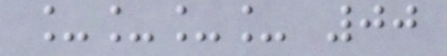____ 00
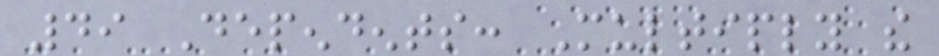49 Dependents: Multiply the
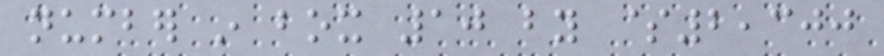number in box 10 by $2,300
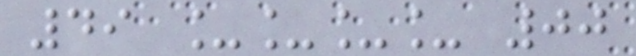49 ____ 00
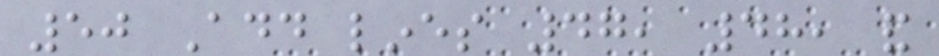50 Add lines 47, 48, and
